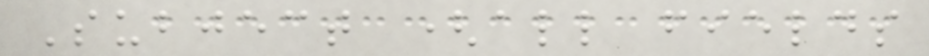Subject (all fields
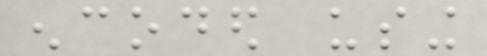encoded using
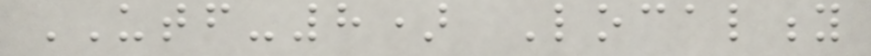UTF-8) Locality
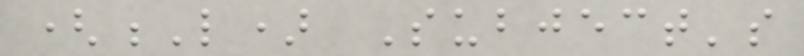(L) Subject's
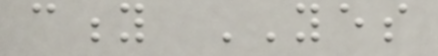city YES
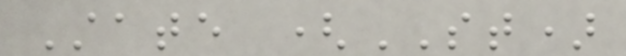State (ST)
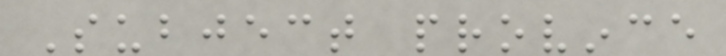Subject province
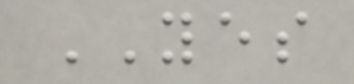YES
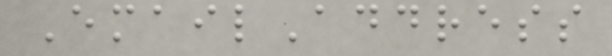EmailAddress
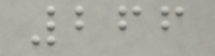266
